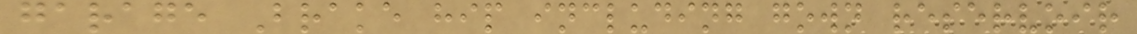garage Brake hip including gown reservoir
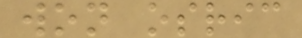won osric
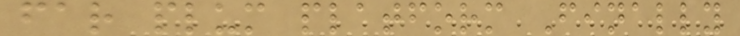far plum platform Finally
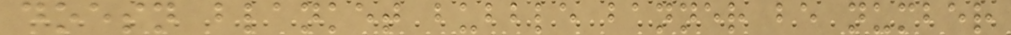doesn blanket bubble banner be number
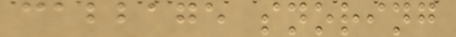cabbage snoring
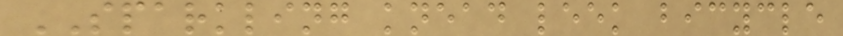SPARKLING knead leek bicycle
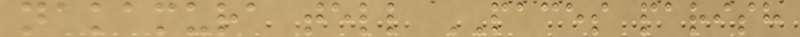nakamura tell PACES parish
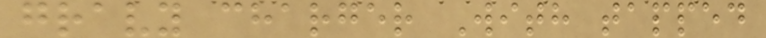gravy charger With tapped
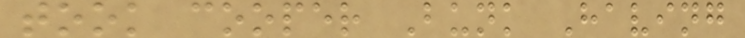took cooper Bunk Having
